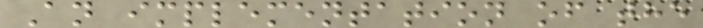An implementation of the
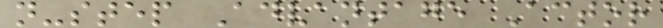n-step Advantage Actor
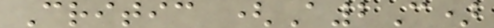Critic (A2C)
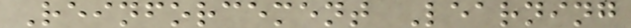Reinforcement Learning
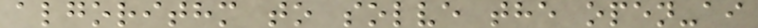algorithm to solve the open-ai
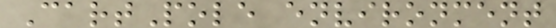CartPole environment
